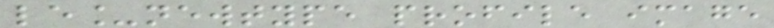le_newtype profile image
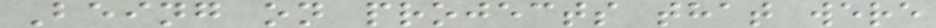Being on projects that were
